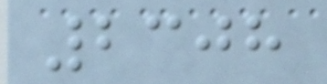2308
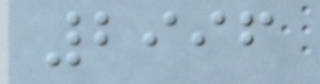2996
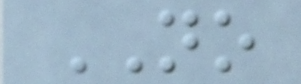NO
